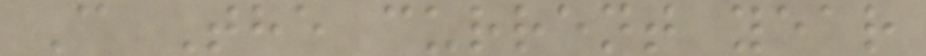C The current year
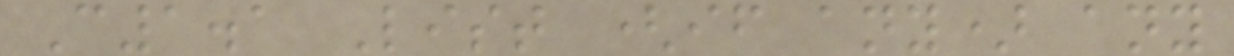C1.1 List (if any) any
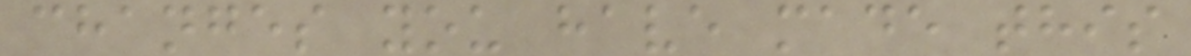changes you have made this
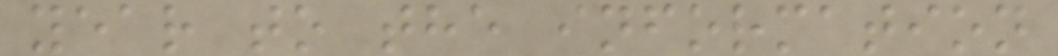year to the information
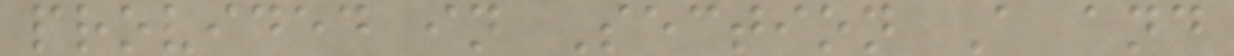provided in Section A and
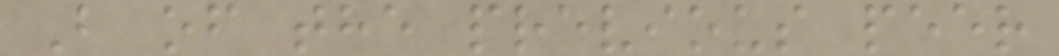B of the previous peer
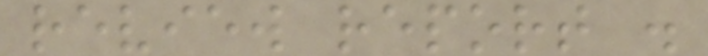review report .
